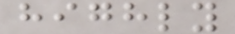highly
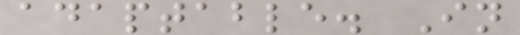adaptable. In
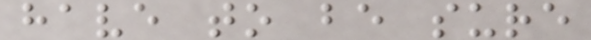have to be sure
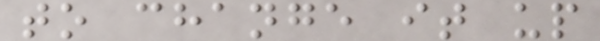to change it up
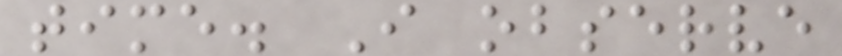time. I observe
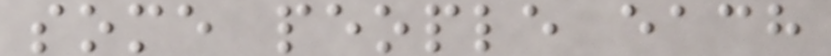some people each
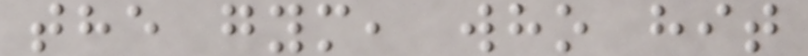the gym, who hit
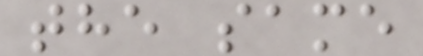the same
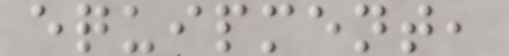equipment,
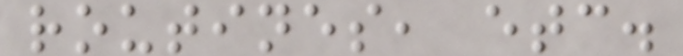routines, etc.
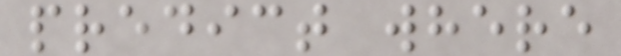predict where
